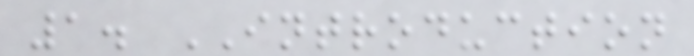1. INTRODUCTION
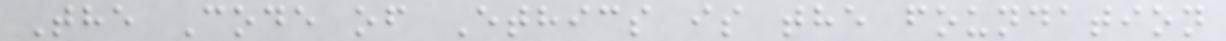The Code of Ethics is the foundation
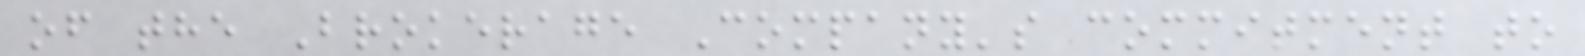of the Brokerage Company's commitment to
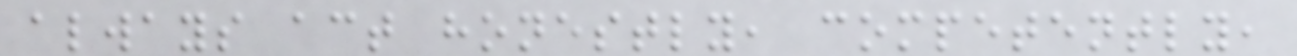always act honestly, competently,
